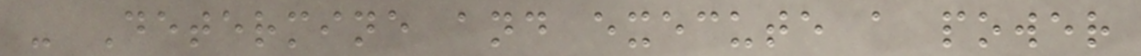- Determine and execute a power
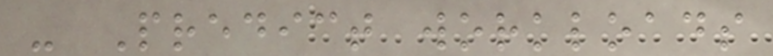- Predict workloads
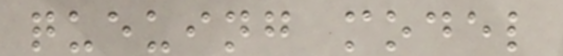queuing model
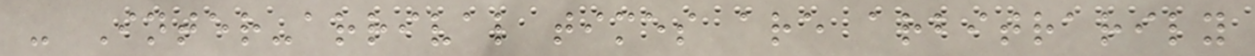- Inter-arrival times are arbitrarily
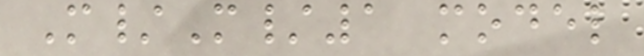M/M/1 model
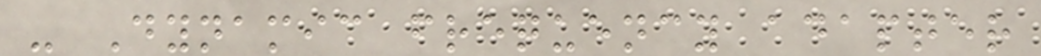- Dynamic frequency adapter
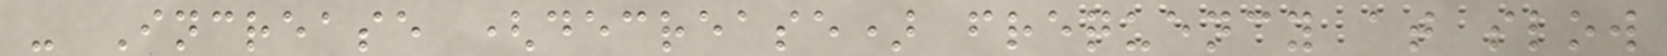- Increase (decrease) frequency at slow
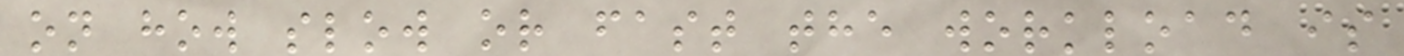on how slow or fast the workload is
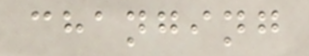changing
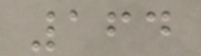164
